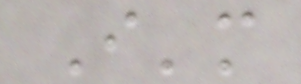I'm
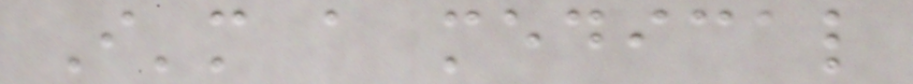I'm a medical
